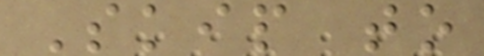Skip to
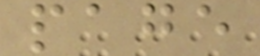page
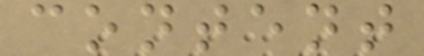content
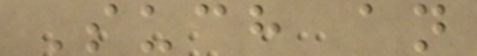Such an
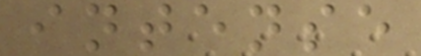intense
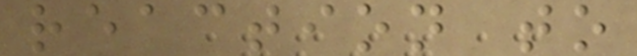reaction to
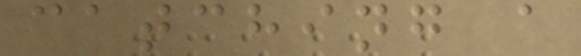catching a
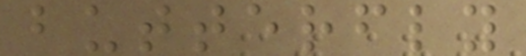butterfly
